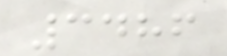3486
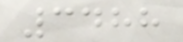3488
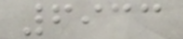6933
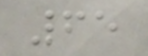65
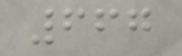667
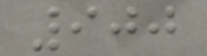900
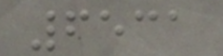6531
